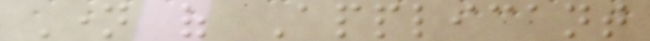Name of Applicant
